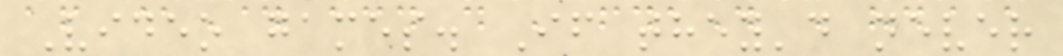Video games. If they'd never
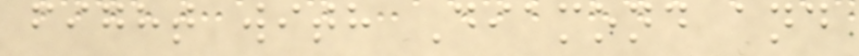fight with Diamond and
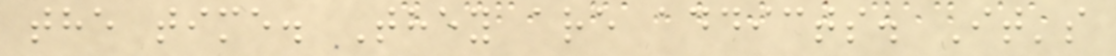the time. They are addicts. It's
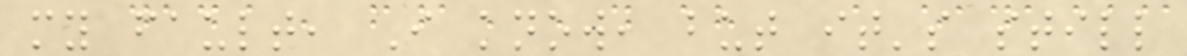my fault, I know, but it's still
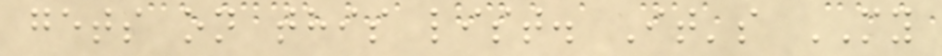gets on this list. It's MY
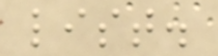list.
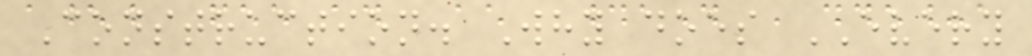Construction. Why does EVERY
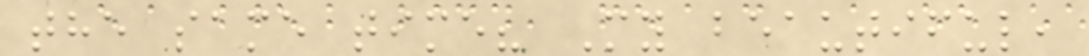the same time? My beautiful,
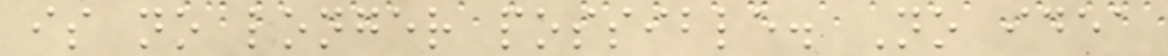is no longer possible. No idea
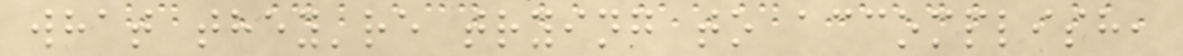what they're trying to accomplish,
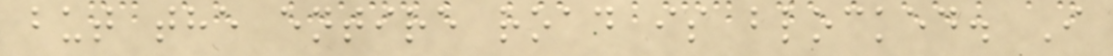but the entire road is blocked. I
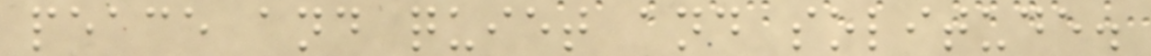peace and quiet and solitude.
